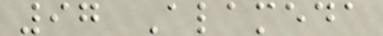97 Alameda
